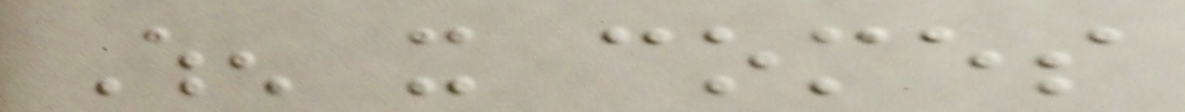When it comes
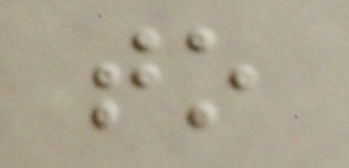to
